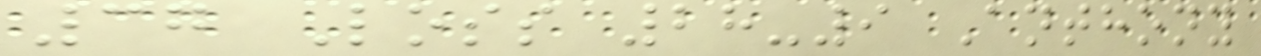37 Loss 28-9 Anthony
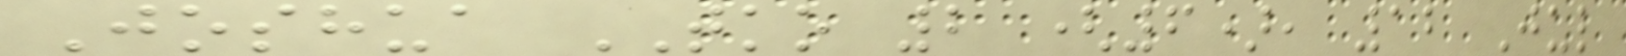Joshua TKO 2 (6), 12 Jul
